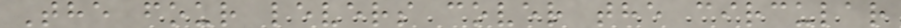The four levers cover the circular
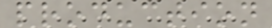production
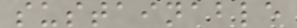sustainable
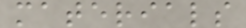materials
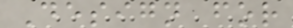Design for
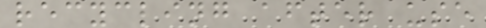recycling after use
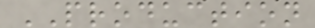PRODUCTION
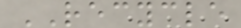RECYCLE
